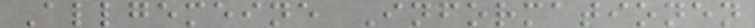Allgemeine Informationen
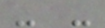- -
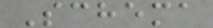Schema
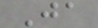Ja
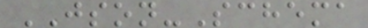JSON-Schema
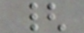{
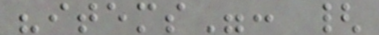"items": {
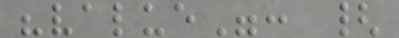"value": {
